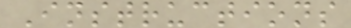Instructions
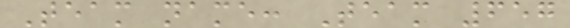Team name: Team 657
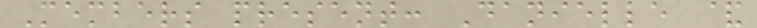Members present: Danielle &
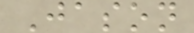Jason
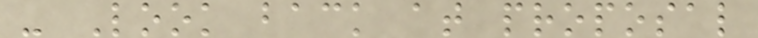- Look back at proposal
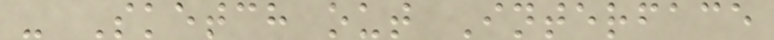- Sketch out Interface
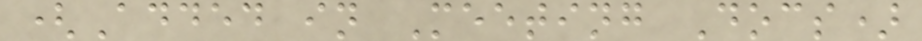(Added in Meeting Docs)
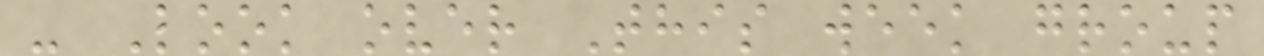- Look over This week group
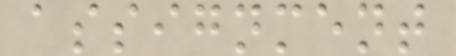assignment
